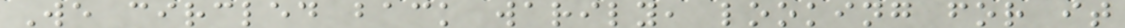We circled back warily, looking for it
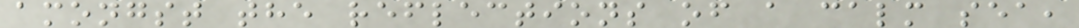amongst the reflections of a calm sea,
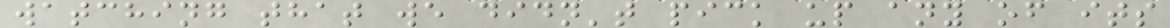watching that we didn't pick up any of its
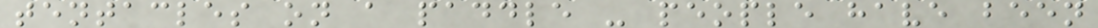tentacles on a paddle - people have been
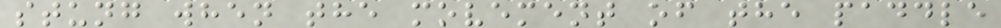stung when the movement of the paddle
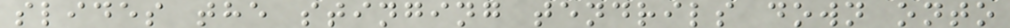slides the stinging tendrils down onto
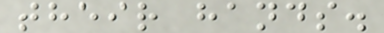their hands.
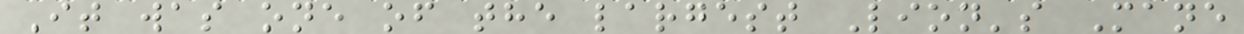It was one of the largest Lion's Mane
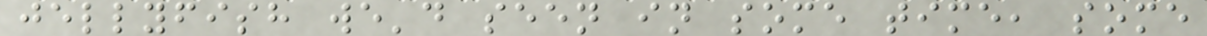jellyfish we'd seen in some time, some
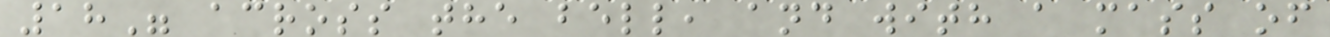18" across the bell, and with a mass of
